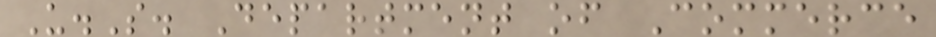U.S. Department of Commerce
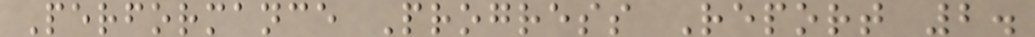Performance Progress Report 2.
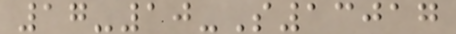17-10-S13017
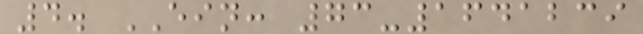4. EIN: 73-1641239
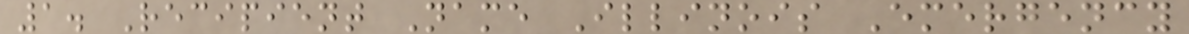1. Recipient Name Illinois Emergency
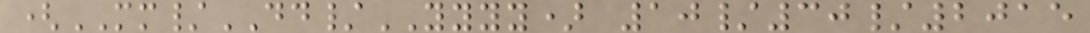(MM/DD/YYYY) 10/30/2015
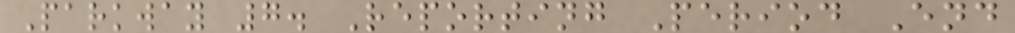Parkway 7. Reporting Period End
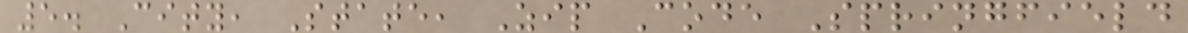5. City, State, Zip Code Springfield
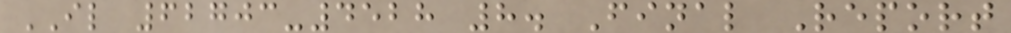IL 62703-4528 8. Final Report
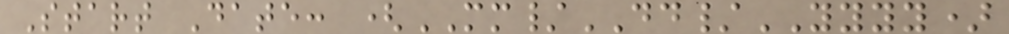Start Date: (MM/DD/YYYY)
